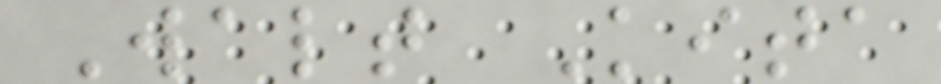Walt Kita
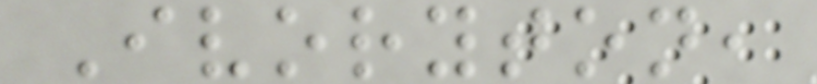Ivoryton,
